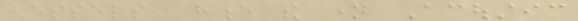vessels, hence the name Acoustic
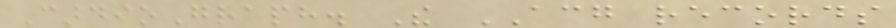CardioGraph. The ACG records
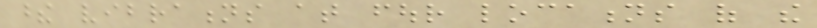these vibrations at four locations of the
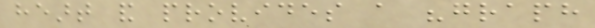heart and provides a "graph
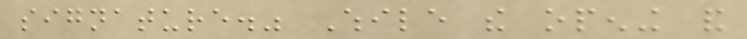signature." While the opening and
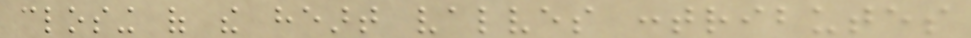closing of the heart valves contributes
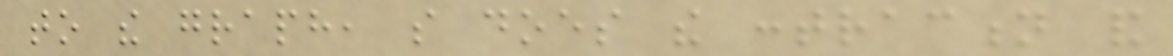to the graph, so does the contraction and
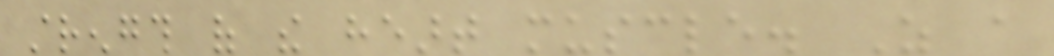strength of the heart muscle. As a
